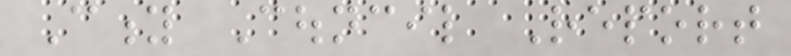City Council Report
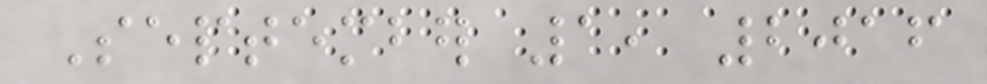September 1, 2016
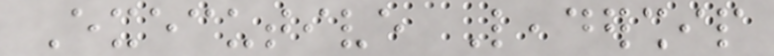Executive Leadership
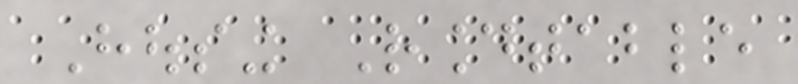Housing Roundtable
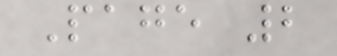Page 2
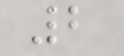2
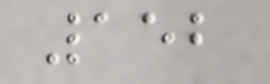152
